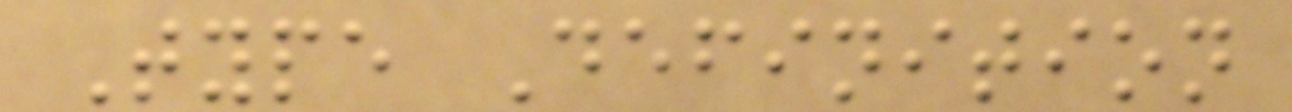Type Definition
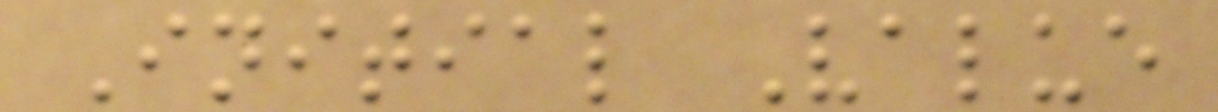Initial Value
